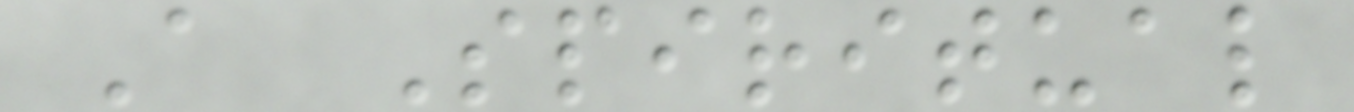A Spiritual
